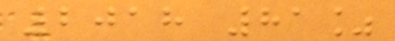2018 81%
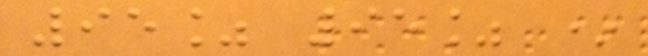95% 95% *
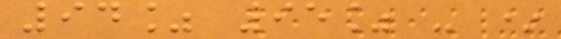94% 95% - *
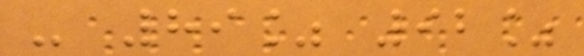- 89% 92%
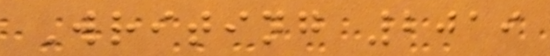Writing 2019
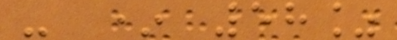- * 58%
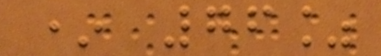* 76%
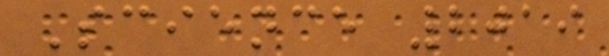Science 2019
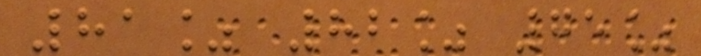81% 82% 75%
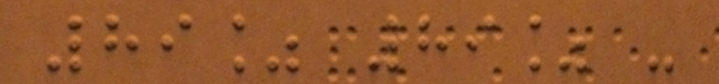89% 89% -
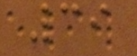39
